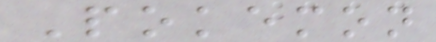Pokemon
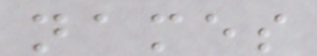names
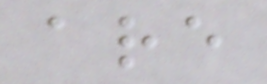are
